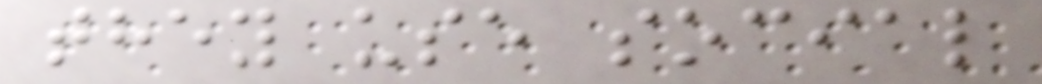they use social
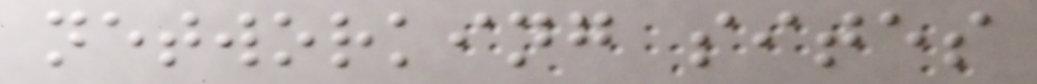networking sites
